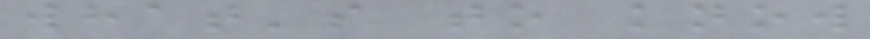what's to know
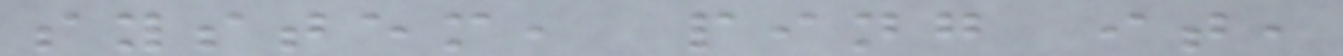system, ping it,
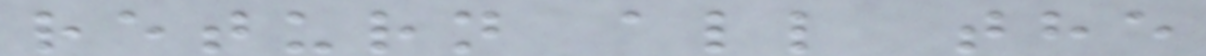return all the
